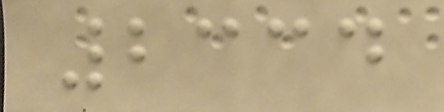2334
